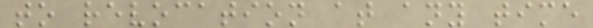to revocation at any time
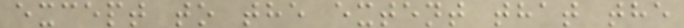except to the extent that the
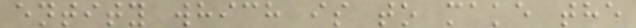entity which is to make the
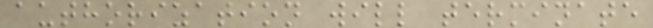authorization will terminate
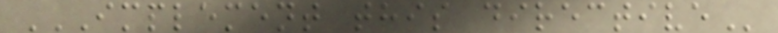IMPLEMENT THIS DIRECTIVE
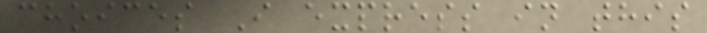choices I express in this
